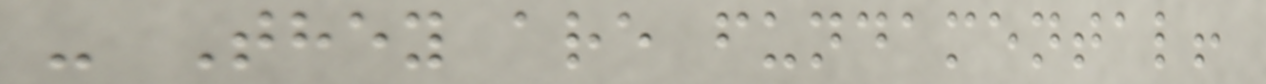- They are fundamental!
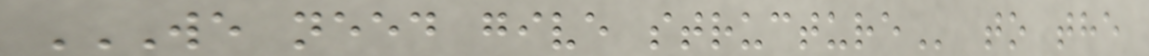WE NEED GIVE STRUCTURE to the
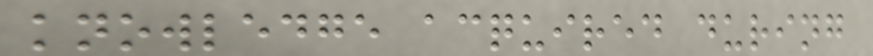knowledge acquired during
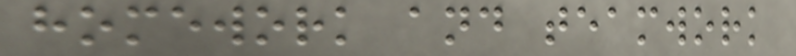homework and teamwork
